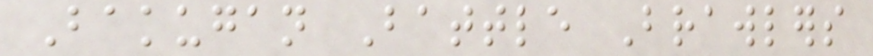Bakugan Battle Brawlers
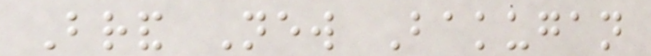Brand New Bakugan
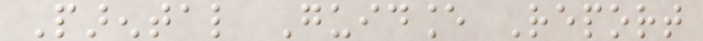Parental Guidance Report
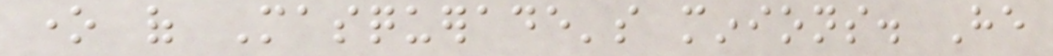one of Masquerade's minions. He
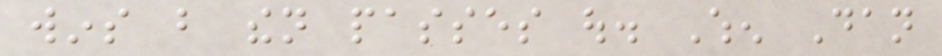wins but then passes out. When Dan
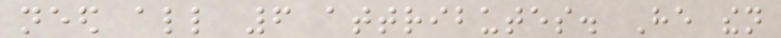need all 6 attributes. He then
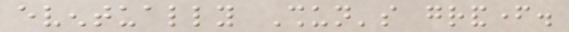eventually Shun's grandfather.
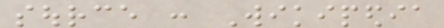source : Wikipedia
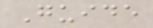Guide
